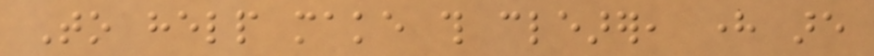To help make this clearer, here are
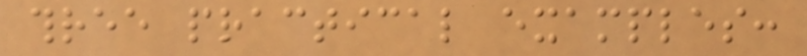three practical examples:
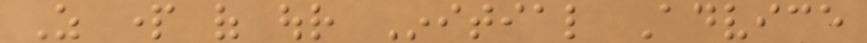As part of our Initial Advice
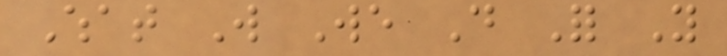What Will We Do For You
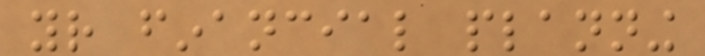your financial planning
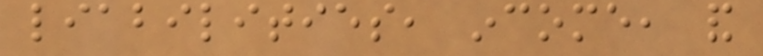liabilities, income, and
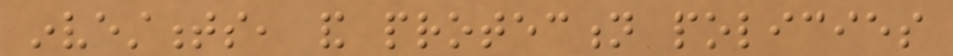investments, and protection policies
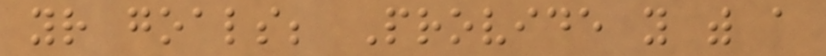your goals; Provide you with a
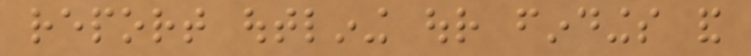report outlining our findings and
